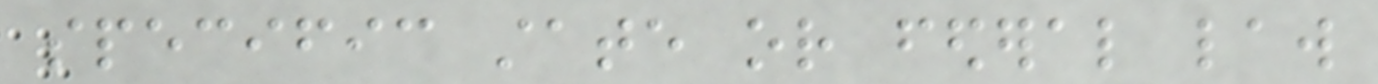specific state or federal law
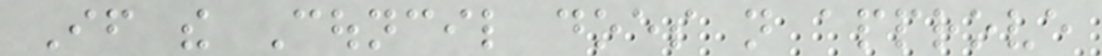If the Council does not approve
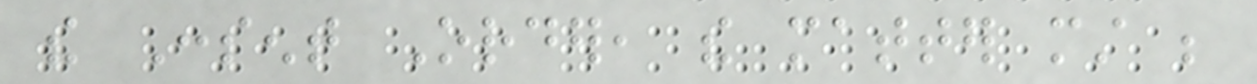the Consent Order, the matter must be
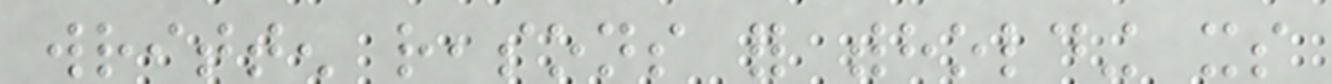written reasons for withholding its
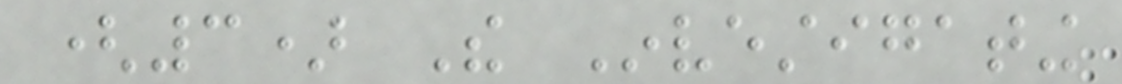(3) The Investigating
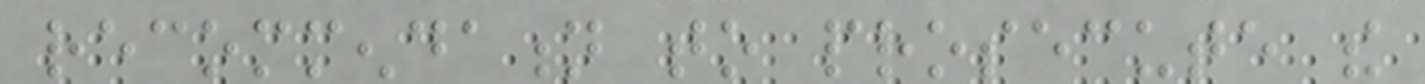recommendation to prosecute the
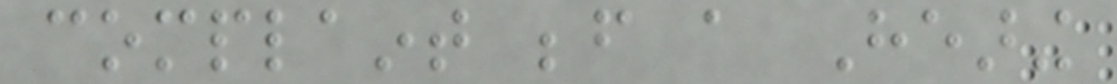complaint before a Hearing
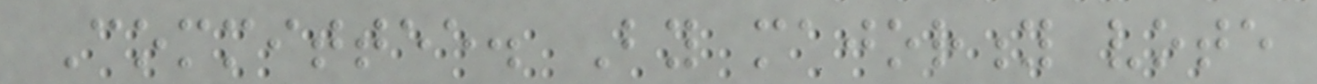Committee. By majority vote
